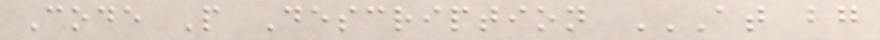Code P Description AT BG
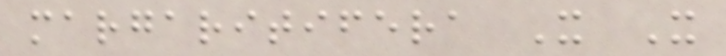margaritifera X X
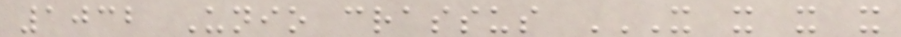1032 Unio crassus X X X X
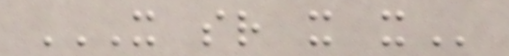X SR X X
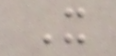X
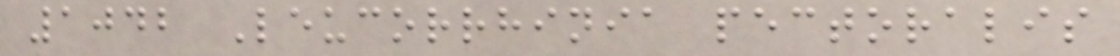1042 Leucorrhinia pectoralis
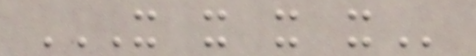X X X X
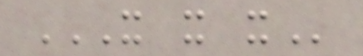X X X
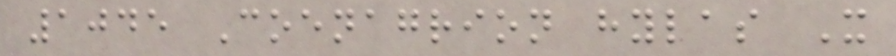1045 Coenagrion hylas X
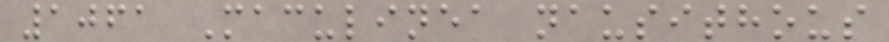1061 Maculinea nausithous
